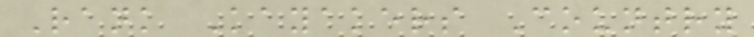Rank Kayakers Country
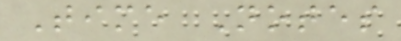Time Notes
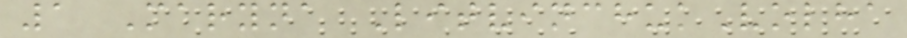1 Maryna LitvinchukVolha
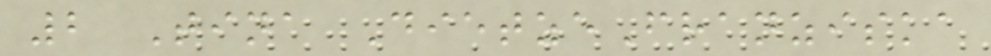2 Tina DietzeFranziska
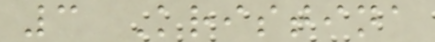3 Kristina
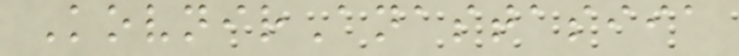KovnirAnastasiia
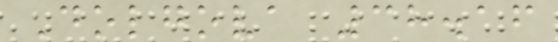Dolgova 38.16
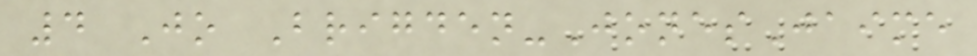4 Jo Brigden-JonesJaime
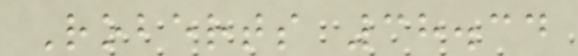Roberts 38.34
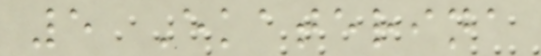5 Ekaterina
